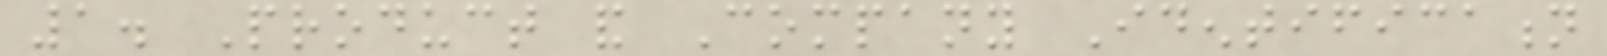1. Product and Company Identification
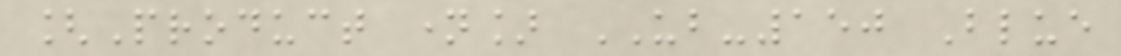[Product name] UB-150 Blue
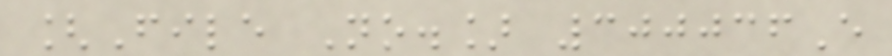[File No.] 300036E
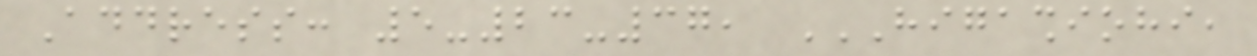Address: 5-23-37, HIGASHIOHI,
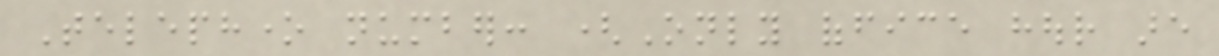Telephone number: (Only office hour are
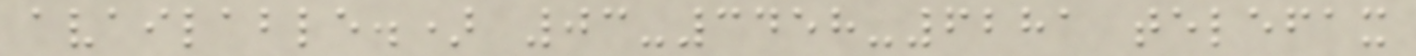available.) 03-3458-6281 telefax
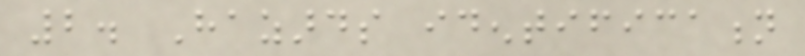2. Hazards identification
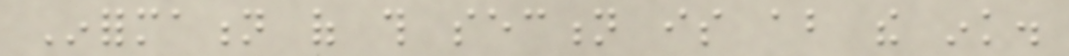Information of this section is about the ink.
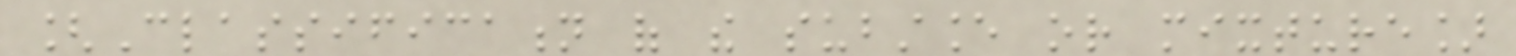[Classification of the substance or mixture]
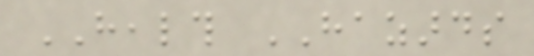HEALTH HAZARDS
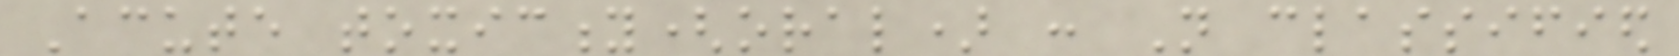Acute toxicity(oral) : Not classified
